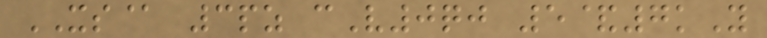XS@ 3pz cV0qj 5&7kY
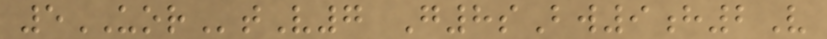5UORtV7 G8sBw9h2V
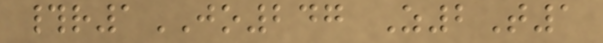#r1JO247 Z2T1
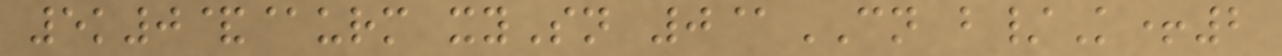5k0&@urm xySn 0@CN b/K+2
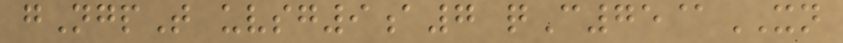gNgpT uvsg9a7 qC75@XN
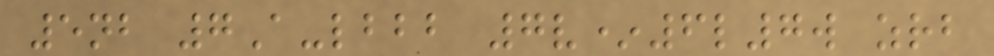5nb 7A-lbbb 7v*6l7w zrb
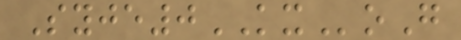Syje0KXoG
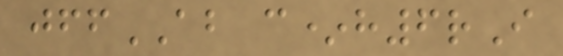jffAB c*h6rI
